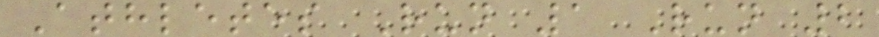Athletes Run 1 Run 2
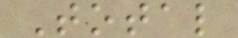Total
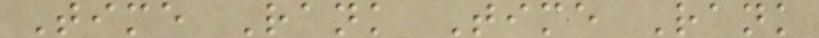Time Rank Time Rank
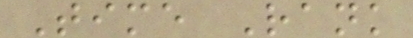Time Rank
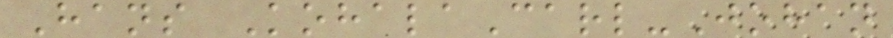Hans KohalaCarl-Johan
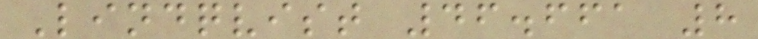Lindqvist 46.661 8
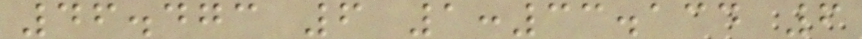46.473 6 1:33.134 6
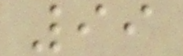99
